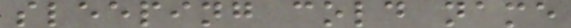sleeping cold name
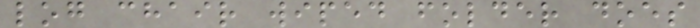log chair wiped folder does
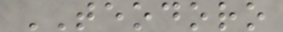TEODORO
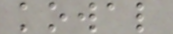kowal
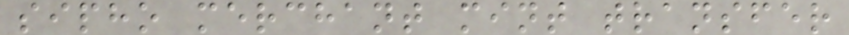sipho merchant mint transfer
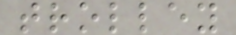trolley
